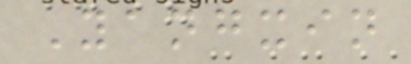Yangxin
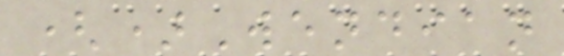()Wendian
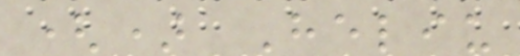() Heliu
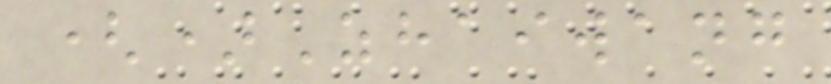()Zhaiwang
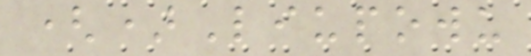()Liupowu
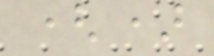()
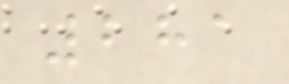281
